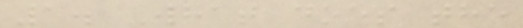1. What does the
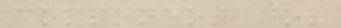component do?
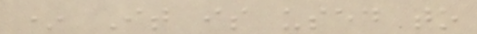* It is used to
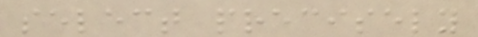select precisely
